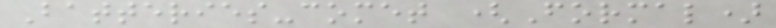Batteries-comet (Formal)
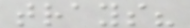trays?
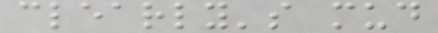clearly's mud
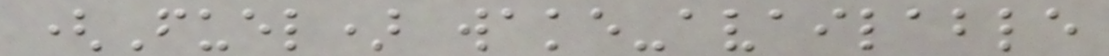(Fuel) wake-available
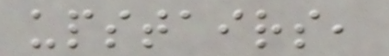upstairs,
